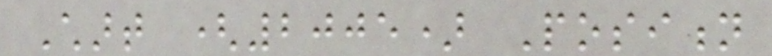Chart (2005) Position
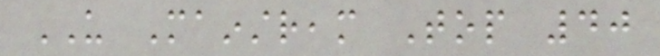US Mainstream Top 40
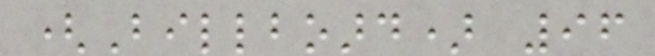(Billboard) 96
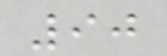90
